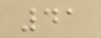41
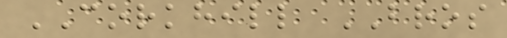CORKHILL BROS
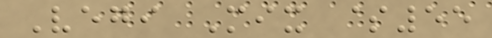Vegi Mix $55
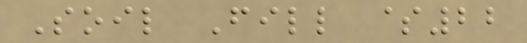Soil Fill $22
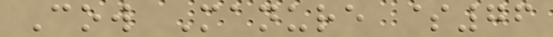Cow Manure $76
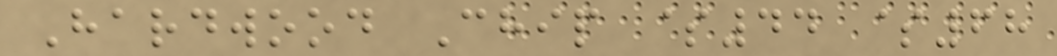Hardwood Chip $44 $68
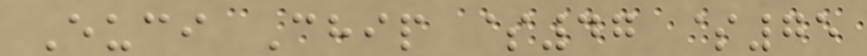Euci Chip $47 $75
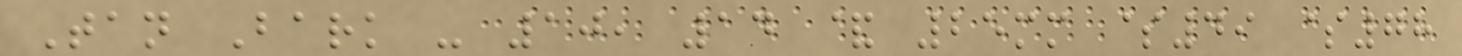Tan Bark - 10, 14 & 25mm $49 $78
